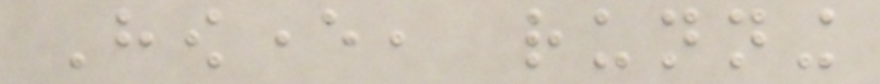However, running
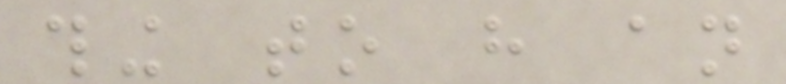thing to have an
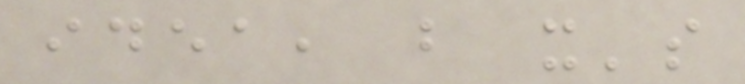idea, but it's
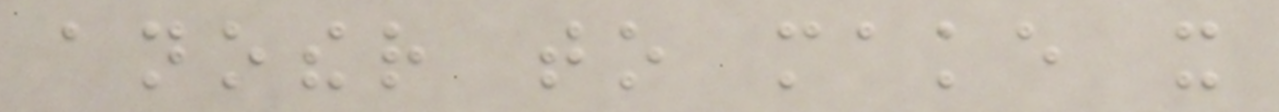another to make it
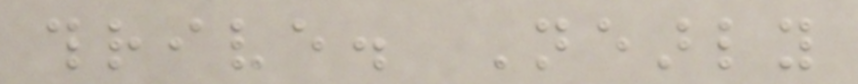thrive. Nearly
